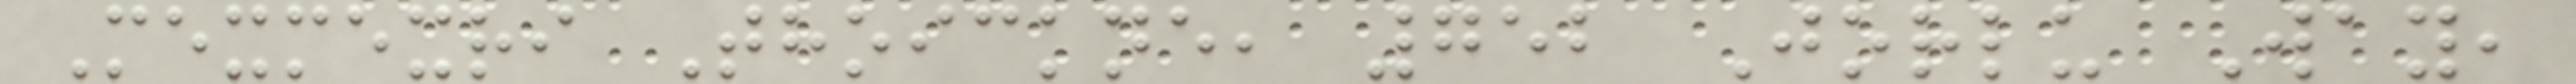Mexmexri Thoickne, 752 Jorlu Way,
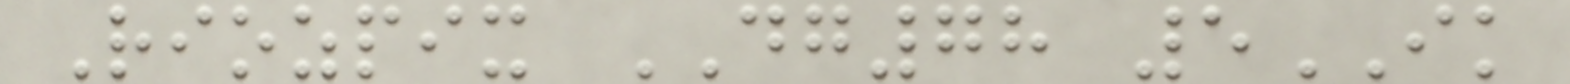Riozpix DG78 5IK
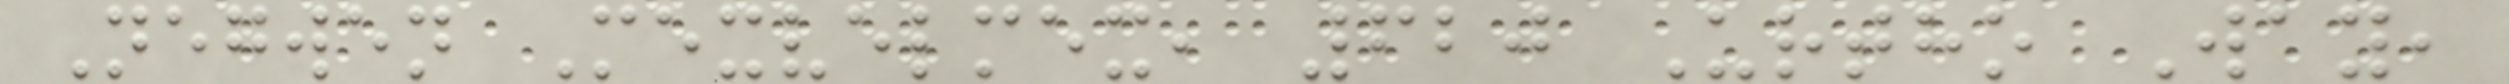Negwen Mexvelmex, 620 Urtho Way,
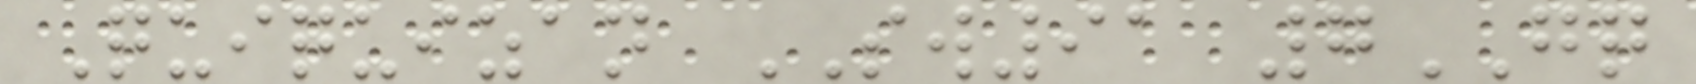Quiquizan SW91 7GQ
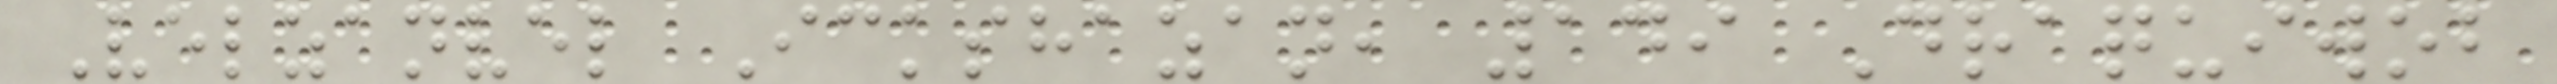Velzanvel Ickshazan, 149 Draquiwob
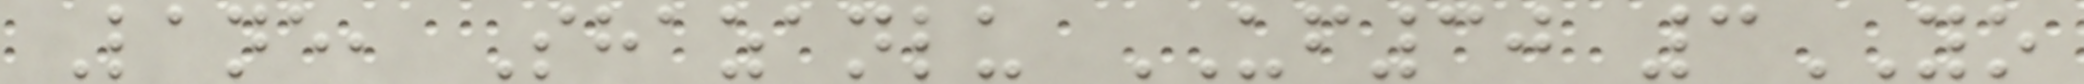Lane, Shazanlu UF30 3YO
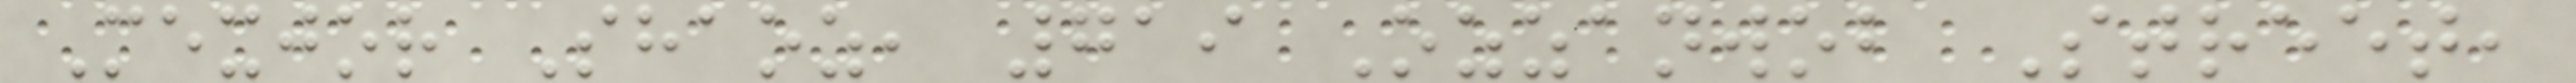Mexjor Shaoz, 719 Ozzanwob Street,
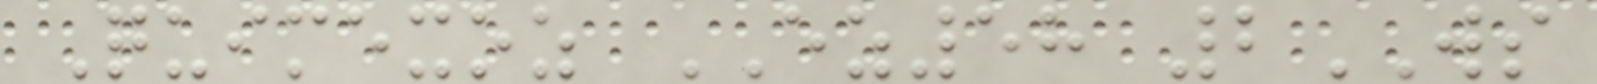Quimexoz EZ58 2WS
